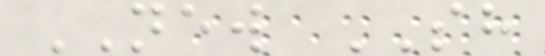NEW SH
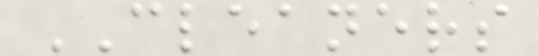CLEANERS
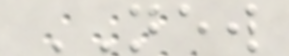NEW
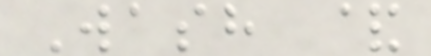Wash &
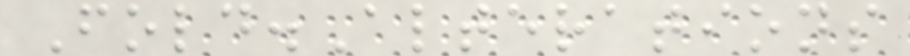Fold.Alterations
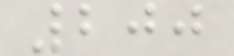200
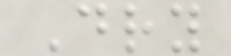Dry
